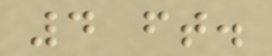4 ft.
